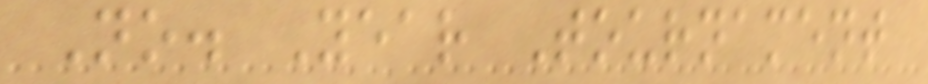No. Year Tournament
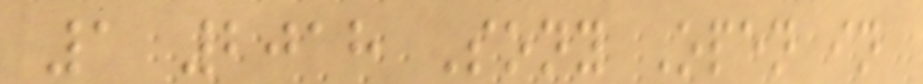1 2018 Sony Open in
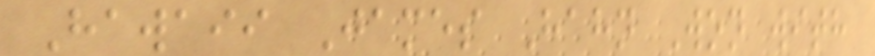Hawaii James Hahn Won with
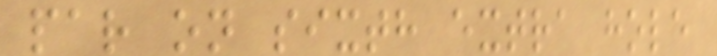par on sixth extra hole
